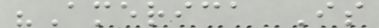"America Is
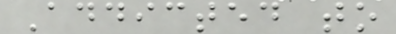Addicted to
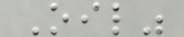Oil"
